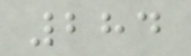284
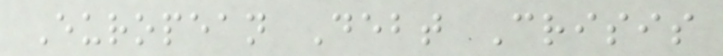European Debt Crisis
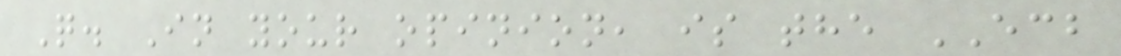Q. In your opinion, is the ECB
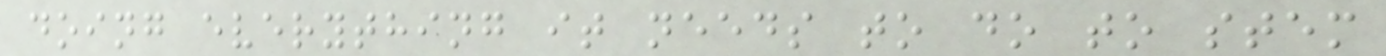doing everything it needs to do to stem
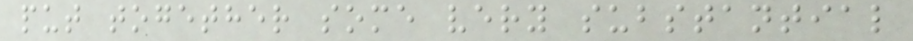put together some very substantial
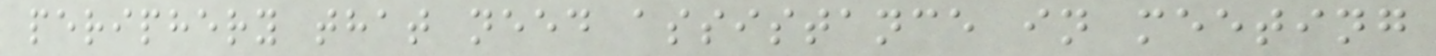periphery that need assistance in meeting
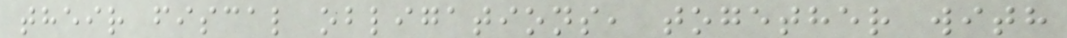their fiscal obligations, together with
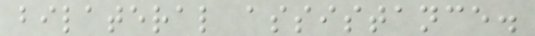bilateral assistance.
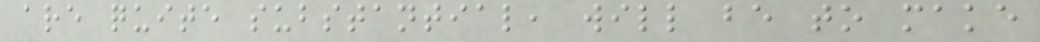are quite substantial, will be to make
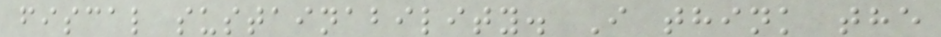fiscal sustainability. I think the
